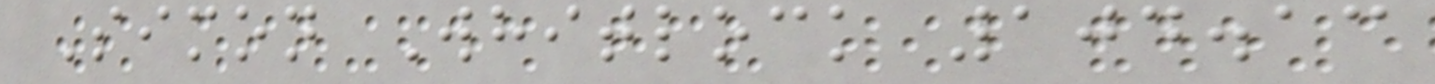Simon Whitlock 104.13
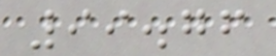99.76
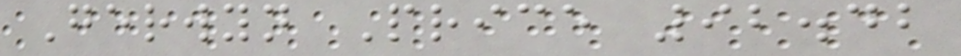Gerwyn Price 92.42
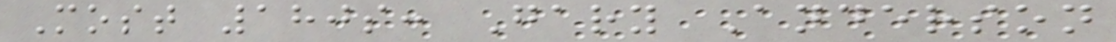Most 180s: Gary Anderson
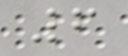6
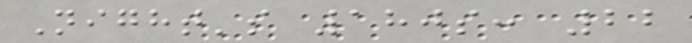Night's 180s: 22
